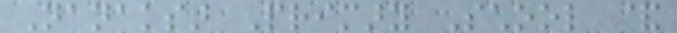Nanaksar Primary School &
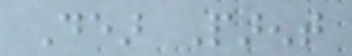Dear Parent
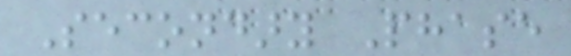Secondary Phase
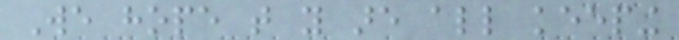We hope that you are all keeping
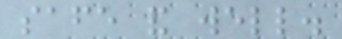safe and well.
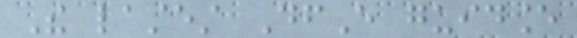The lastest DfE guidance
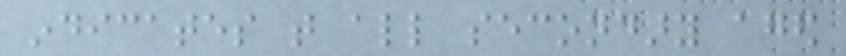indicates that all secondary aged
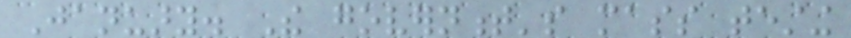January. The government's mass testing
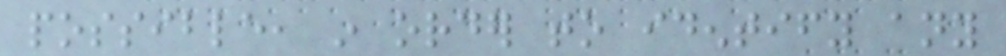possible, in order to identify any
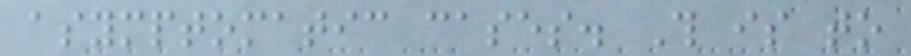asymptomatic cases. This is to
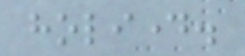holiday.
